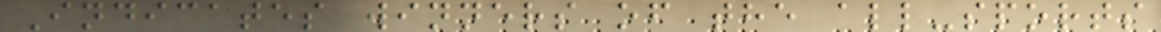Indicates winners of the all-sports
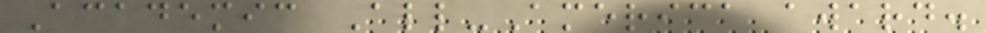Academic All-America award.
